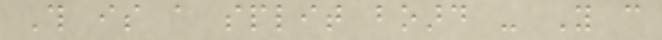This is a split board - You can
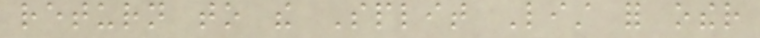return to the Split List for other
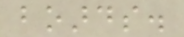boards.
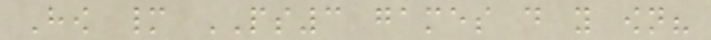How many PS3 games do you own?
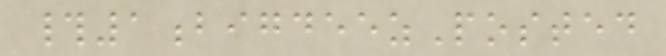#1bigdeezPosted
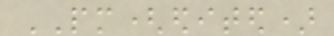PM(edited)
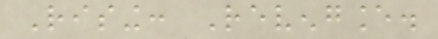Rising: Revengance.
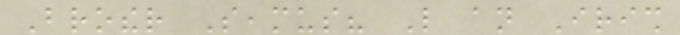Brother Seamus? Like an Irish
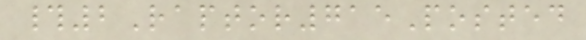#2Raptor715Posted
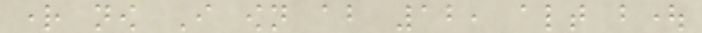right now I own about 12, altogether bought
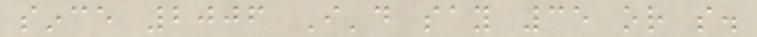since 2006 I'd say 35 or so.
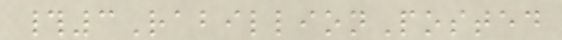#3RabillionPosted
